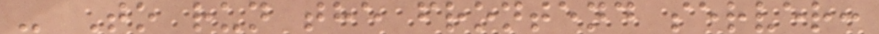- To run the frontend server:
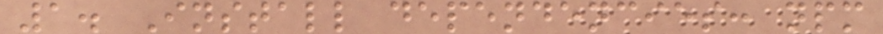1. Install dependencies: npm
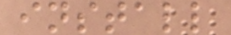install
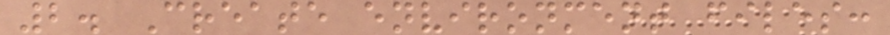2. Create environment files:
